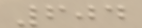604
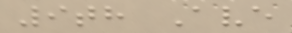9th Ave
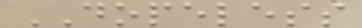DOPELESS
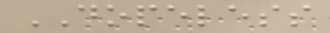DOPELESS
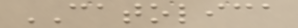CATOLICA
